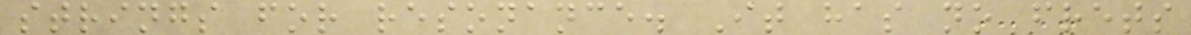strings for resonance. It has no frets
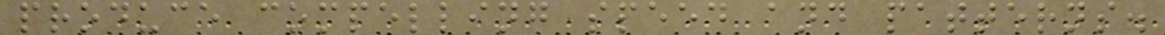produce compelling speed and patterns.
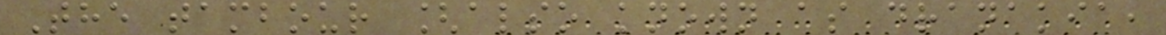The tambour [also known as dranakia,
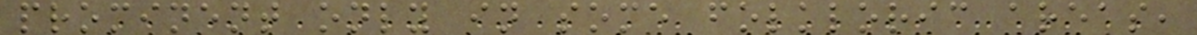prominent only in some folkloric areas,
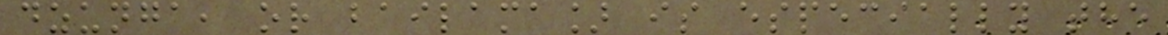dzunga, or bailama] is especially the
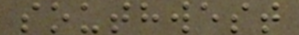southwest
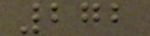272
